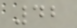42
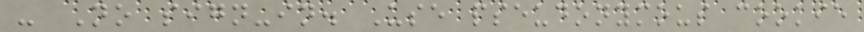- No sign-in. Use pseudonymous cookie
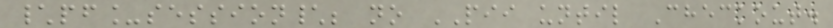\pf_session\; no PII until Checkout.
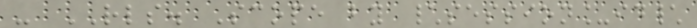- RLS. Scope by \session_id\
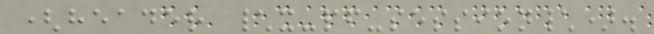(header \x-pf-session\).
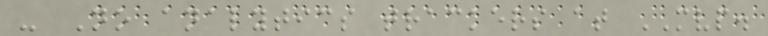- No analytics trackers at MVP.
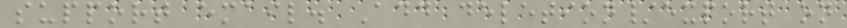support email. Add deletion/export on
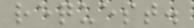request.
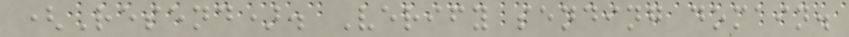(Resend). Verify sending domain.
